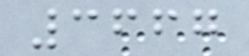3667
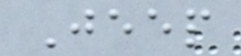Jeep
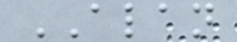ALAN
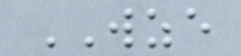WZE
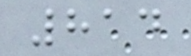814
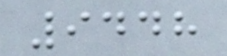9448
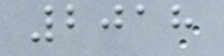2018
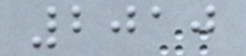2010
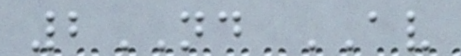2ND AV
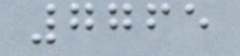7765
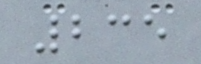235
